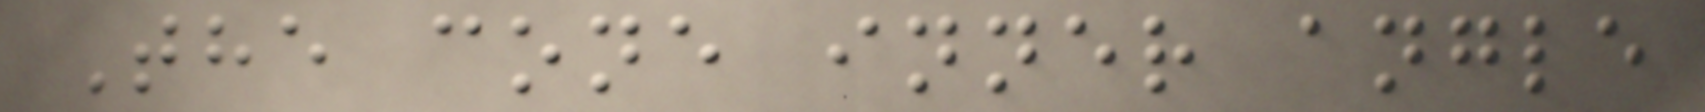The cone inner angle
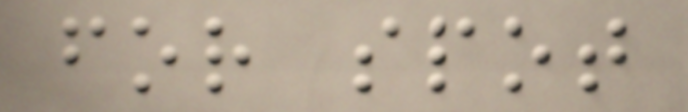for spot
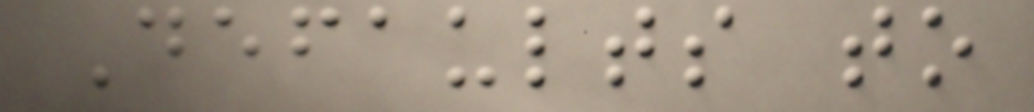Defaults to
